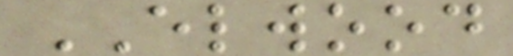ELWOOD
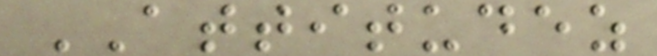ATTITUDEZ
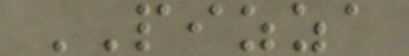PIZZA
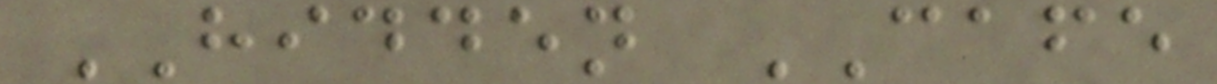HIDDEN CAFE
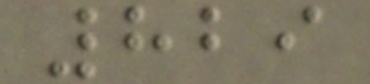829
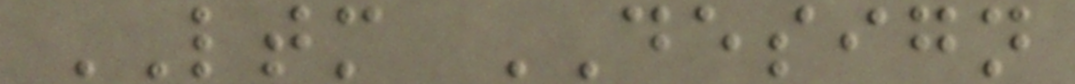LTM DESIGN
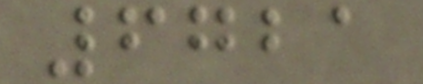6721
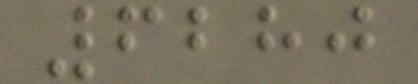6280
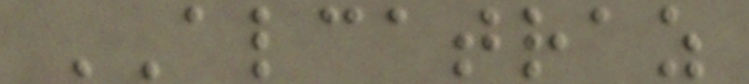ALCATRAZ
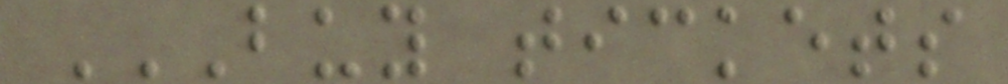BUY TICKETS
